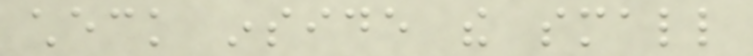check inside the small
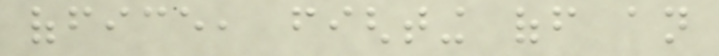office, fighting off an
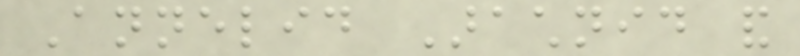Annelid Arachnid and
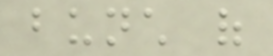bunch of
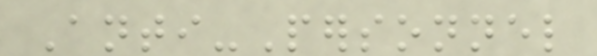Anti-Personnel
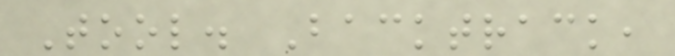Tool. Backtrack,
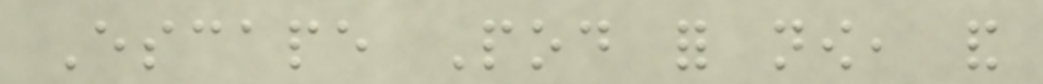Escape Pod for now, and
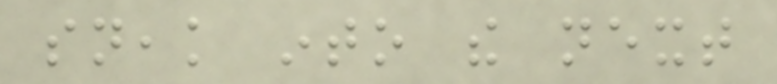sneak into the next
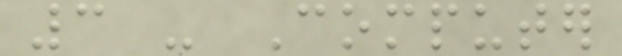3 - Computer
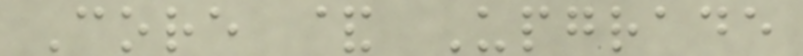Core & Upgrade
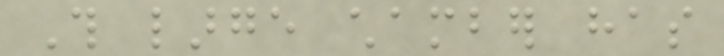This large chamber has
